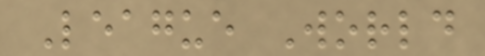League World
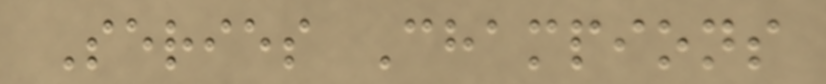Series Champions
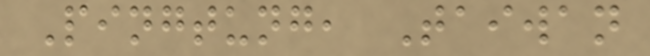Pingtung, Taiwan
